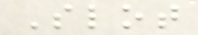Slot
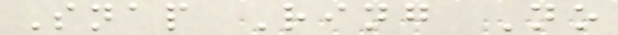Snap Ring No
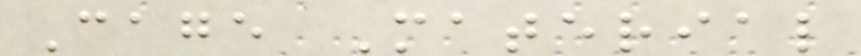Cage Material
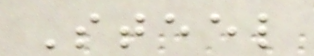Steel
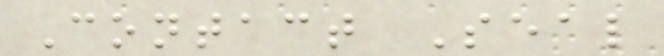Contact Seal
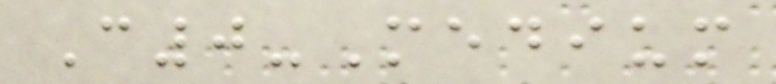C0-Medium
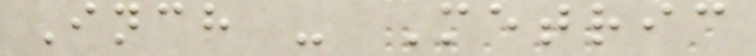Inch - Metric
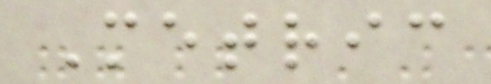Metric
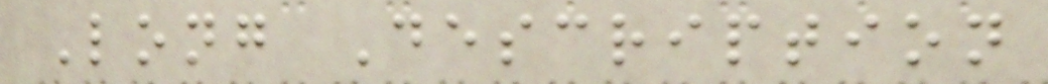Long Description
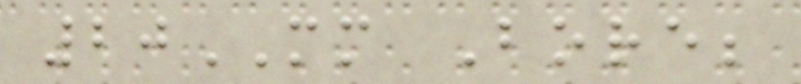20MM Bore;
